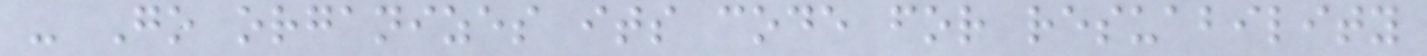- Go organizes its code for resuability
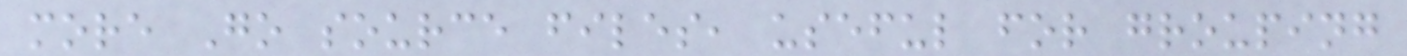more Go source files, useful for grouping
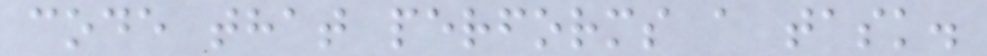code that performs a task.
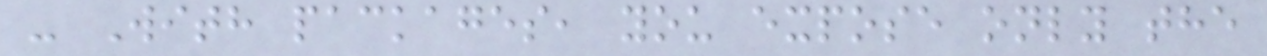- With packages, you expose only the
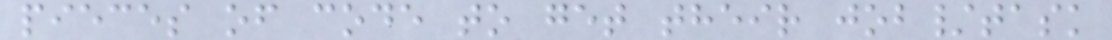pieces of code to get their job/task
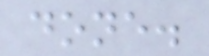done.
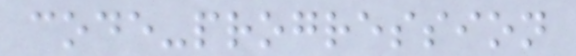code-progression
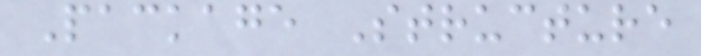Package Structure
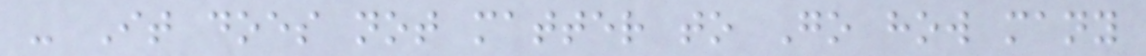- It does not matter to Go how many
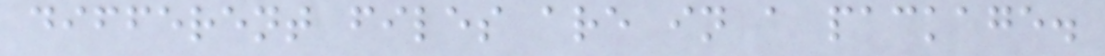different files are in a package.
